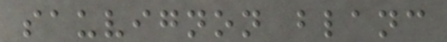sauvignon blanc
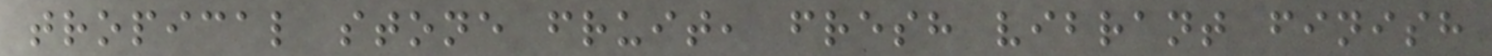tropical stone fruit, fresh vibrant finish
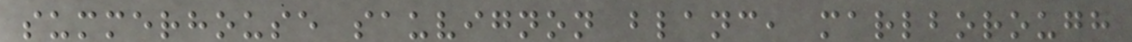summerhouse sauvignon blanc, marlborough
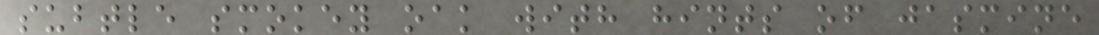subtle smokey oak with hints of jasmine
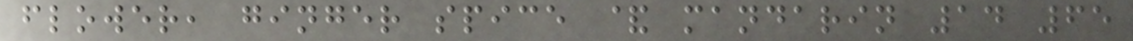flower, ginger spice & mandarin 14 65
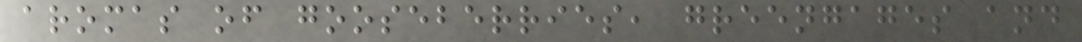aromas of gooseberries, greengages and
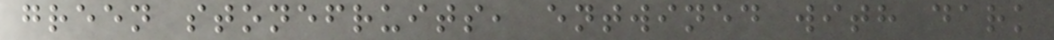green stonefruits, entwined with dark
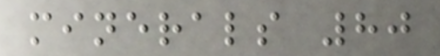minerals 80
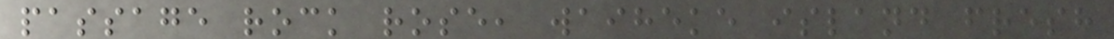passage rock rose, waiheke island fresh
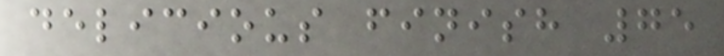delicious finish 75
